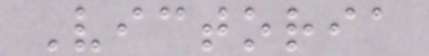Victoria
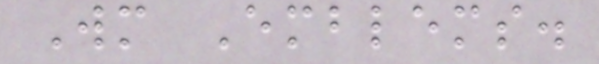Wm Emblems.
